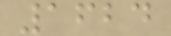1624
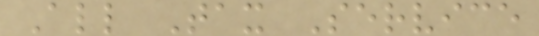All Tax Service
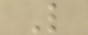L
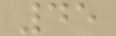45
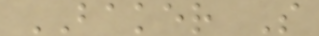BAKER S
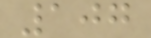107
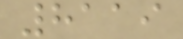8119
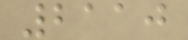2110
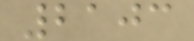2103
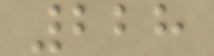228
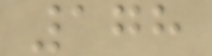178
